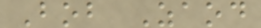Bob Zaod
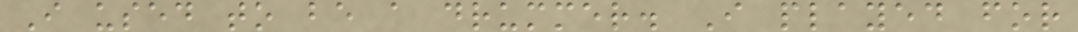I used to be a drummer. I played for
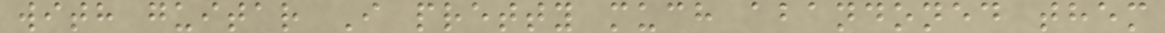with guitar I pretty much abandoned them
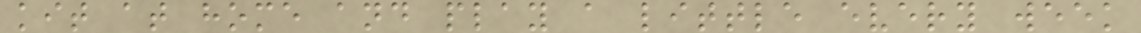kit at home and play a little every week
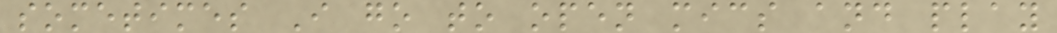sometimes I go to open mics and play
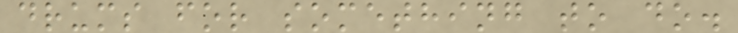drums for something to do.
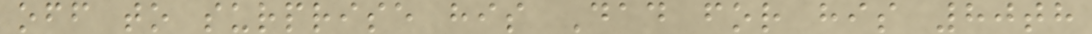off to surprise his Dad for his 80th
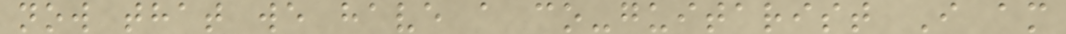now that we have a co-guitarist I am
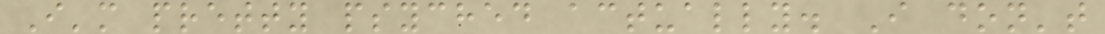I'm pretty psyched actually. I don't
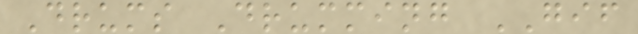Drums Drumming GIF
